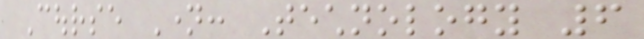Course Name: Technology 6
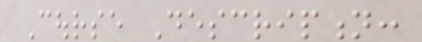Course Description:
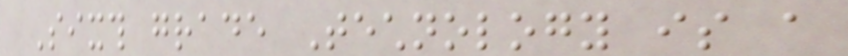Sixth grade Technology is a
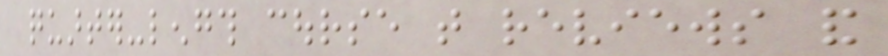quarter-length course that reviews and
